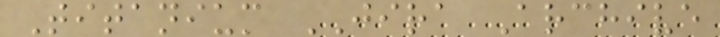Titanium JIRA Archive
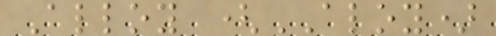Alloy (ALOY)
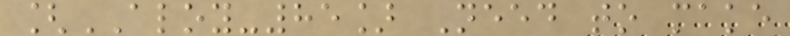[ALOY-85] Need to make
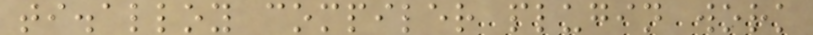ti.alloy compiler plugin work
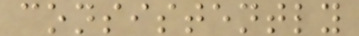consistently
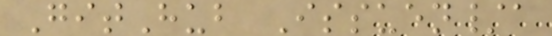GitHub Issuen/a
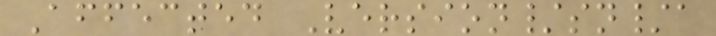Affected Version/sn/a
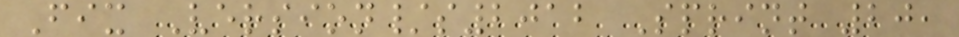Fix Version/s2012 Sprint 20,
